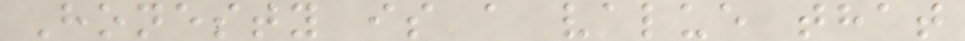Honesty is a value that
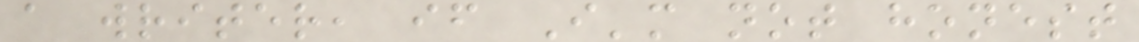a writer, if I'm not honest
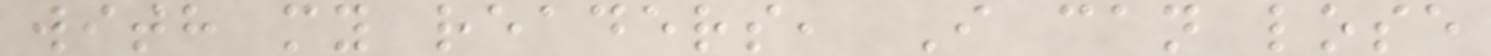with my readers, I can lose
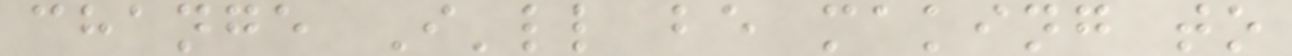change I'll be making to
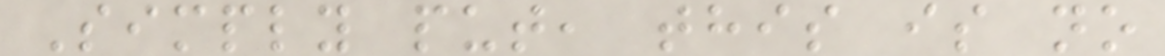Simply put, this is no
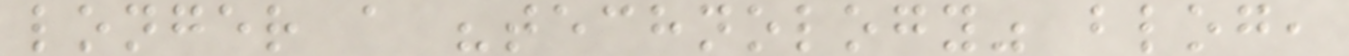longer a "technology" blog,
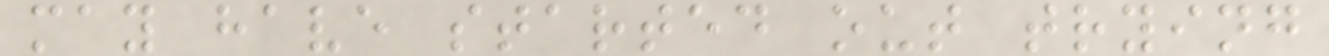may have started out trying
